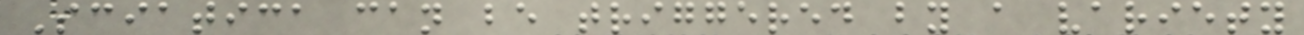Sciatica can be triggered by a variety
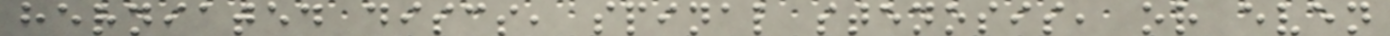herniated discs, spinal stenosis, or even
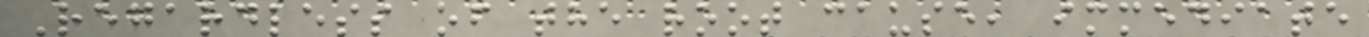Regardless of the root cause, immediate
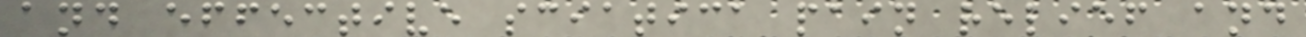and effective sciatica pain relief and
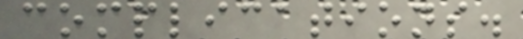complications.
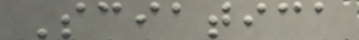Sciatica
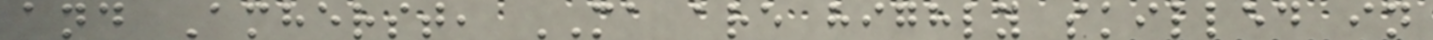and Amherst, MA are highly skilled in
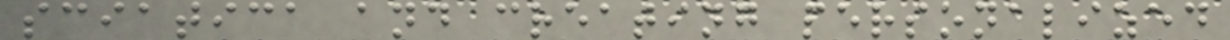sciatica and creating personalized
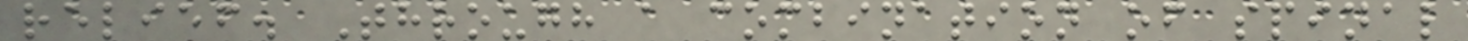relief. Through a combination of spinal
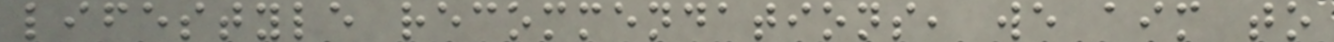lifestyle recommendations, we aim to
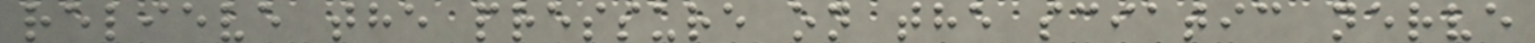relieve the pressure on the sciatic nerve
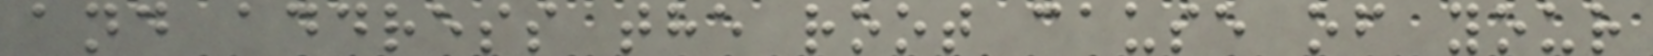and address the root cause of your
